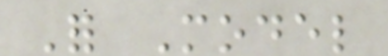For Model
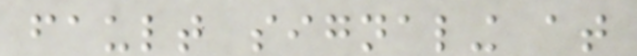fault signaling at
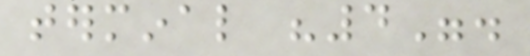terminal "4".
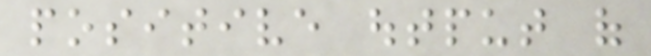positive output of
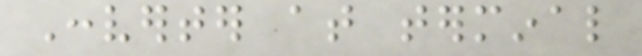Converter at terminal
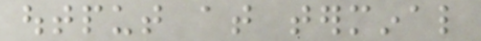output at terminal
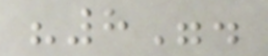"8".
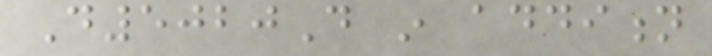D5020D in addition
